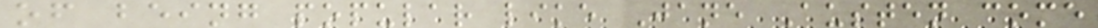of being popular like Jane Austen come
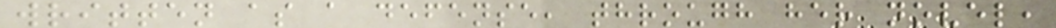written as a defense, through her novel,
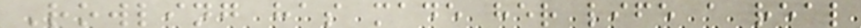Rowling has made her life a real
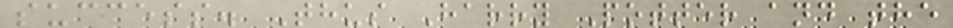success. Thus Harry Potter and the
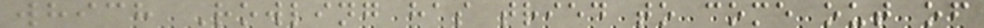which Rowling has tried to come out of
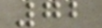72
